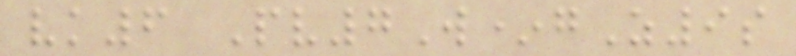vk6 Pv7W*gZ9s
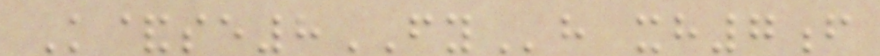K&se8FYh xh7f
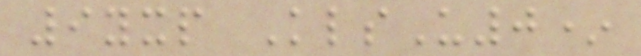9yxp KlsU0*
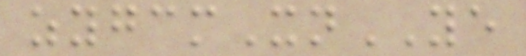zygcmXnYE
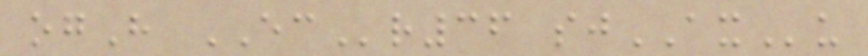ogH ECr36 sjAXu
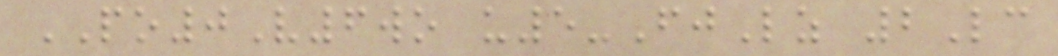PO0V6wo u5-FjLz 2Lc
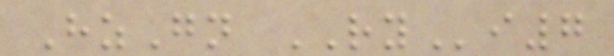HzGn RYi7
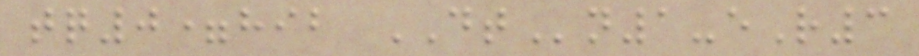tq0=hib DTn1-eR3
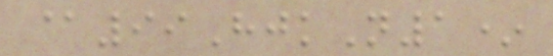@99HjkN1*
